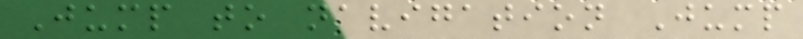Jump to navigation Jump
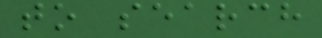to search
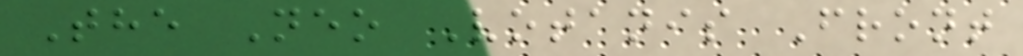The Neo Votanis Front
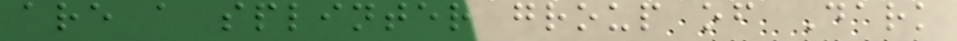are a splinter group of Dark
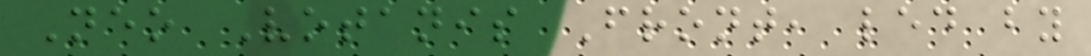Neo Votanis Front, led by
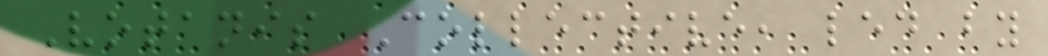Votanis Collective, led by
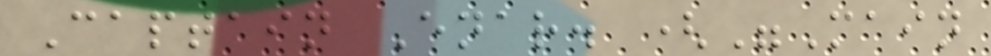Captain Enar. ("Main
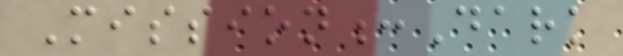Mission:Dark
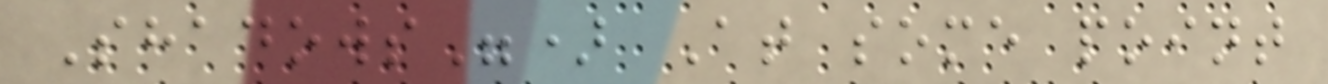Shadows") At some point
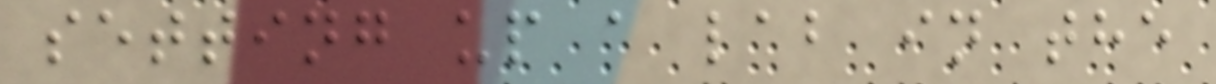setting up a lab in the
